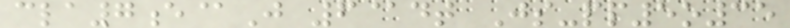cla7e@J 6@dt Js-pp5o35
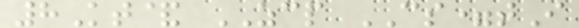8Kt& ZCP CS=tI
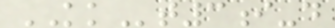KKt3i-d
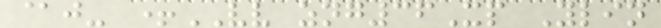@j- +VV zng36Xp Ylin
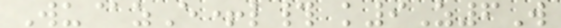Wu@zE+l# k9Z6W
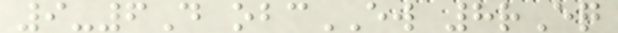9-6D obcEW 8rEq
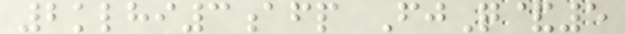2klhi3afp FjQ&5
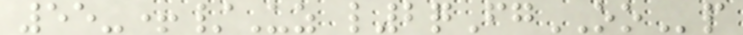55-+/Uz l2qFgOOp
